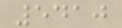5410
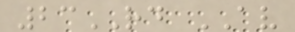23RD AV
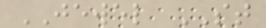JEWEL ST
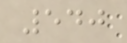540
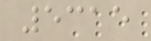5315
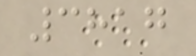3817
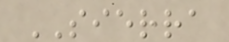SIERRA
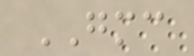GMC
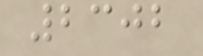2302
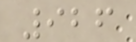926
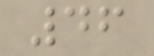46
